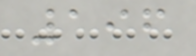196
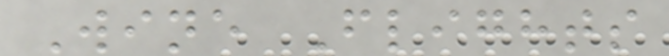Wine Flights
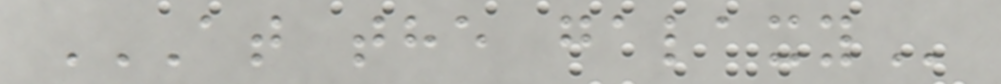AT THE GALAXY
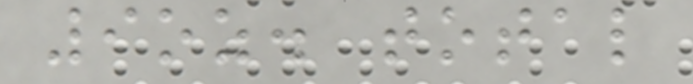9oz. total
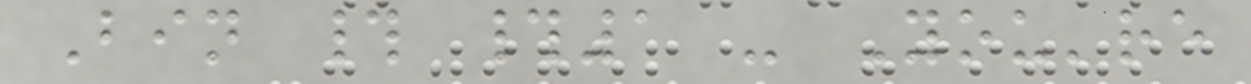Bin # #1 - You're
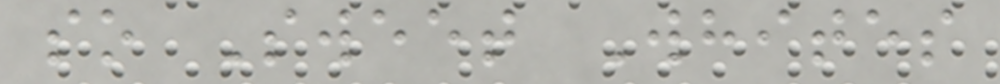so Sweet Whites
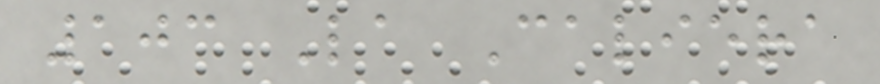103 La Caliera
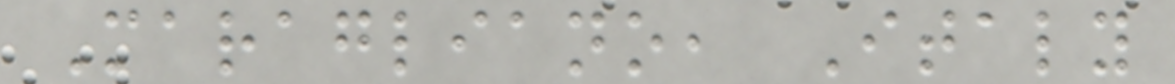Maragliano, Italy
